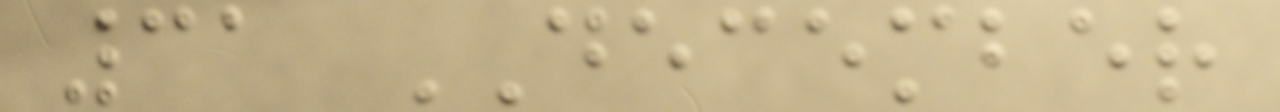31 DECEMBER
